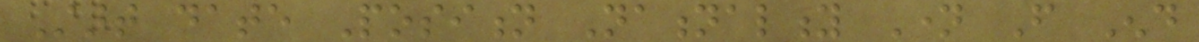Start date Position Nationality Name From End
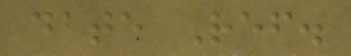date Ref.
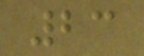23
